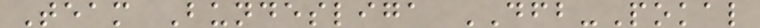Team Bundesliga DFB-Pokal
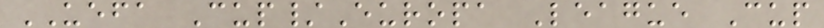UEFA Cup/Europa League Cup
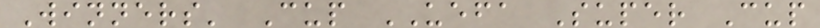Winners' Cup UEFA Super Cup
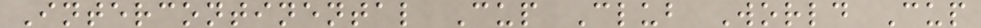Intercontinental Cup Club World Cup
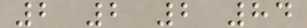2 2 2 84
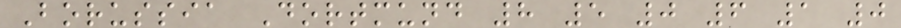Borussia Dortmund 8 5 0 6 1 0
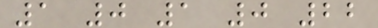1 0 1 0 22
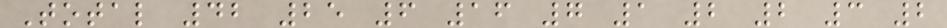Total 42 25 6 16 7 1 2 2 3 2
